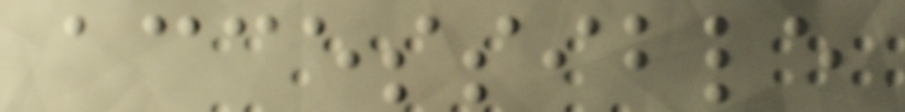accessible
